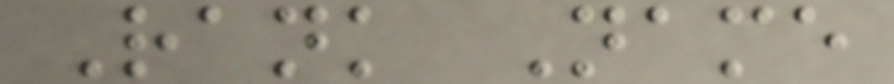Rank Name
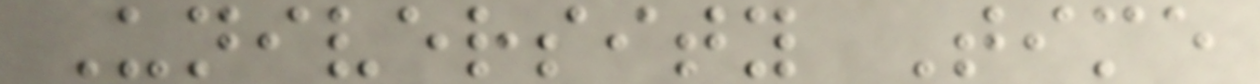University Time
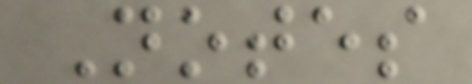Notes
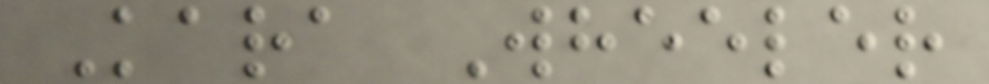Kara Wheeler
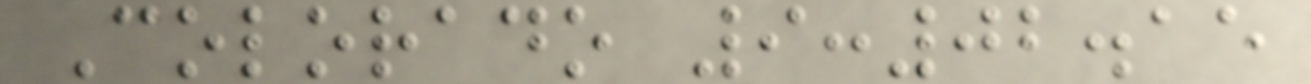Colorado 9:02.15
